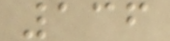136
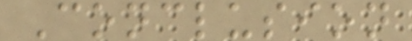Conclusion
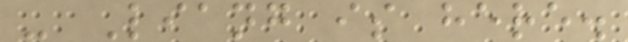- Liang is here.
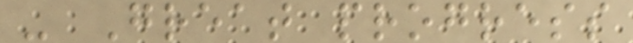- Great progress
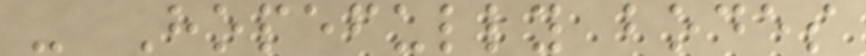- Hopefully bodes
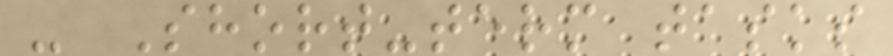- Short-term tasks
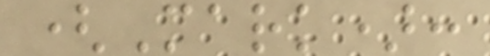(Mark):
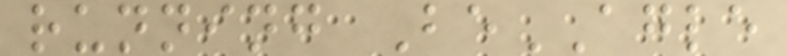running BeAGLE
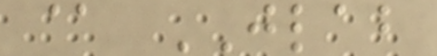@ JLAB
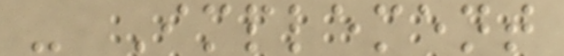- Implement
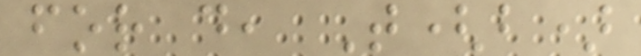for d, T(b)
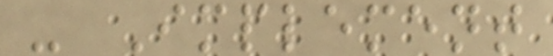- Implement
